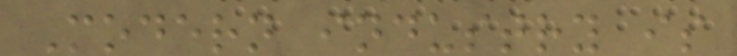Modern industry is
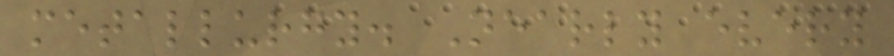metallurgy. Nearly every
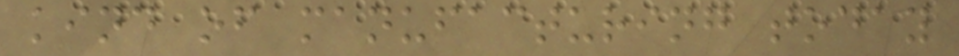kind of manufacturing today
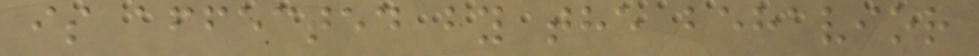is affected by the behavior
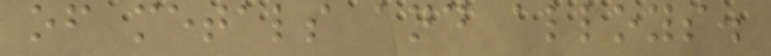of metals and alloys.
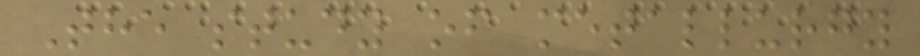The study of metallurgy
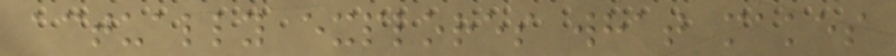actually explores what makes
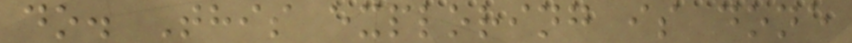do. This exploring is done
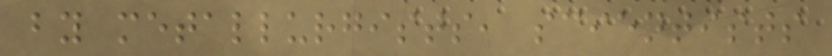by metallurgists, scientists
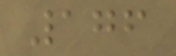176
